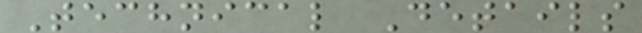Technical Details
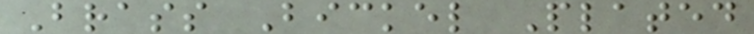Brass Bickel Plated
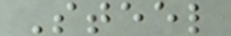Steel
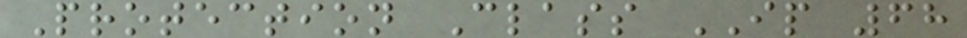Protection Class IP 68
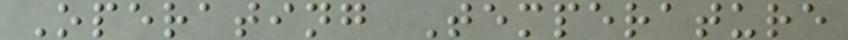Operating Temperature
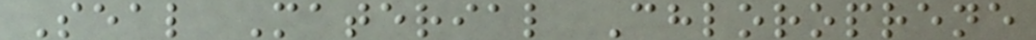Seal Material Chloroprene
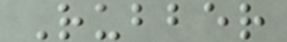Rubber
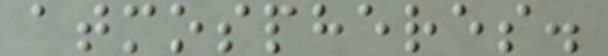atmospheres.
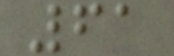61
